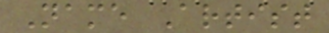Name Artist
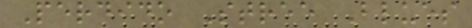Perdido Stree Blues
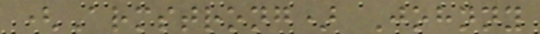(Armstrong) Johnny
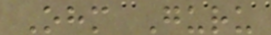Ohm Guru
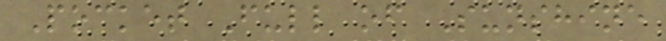Pocket Full of Sunshine
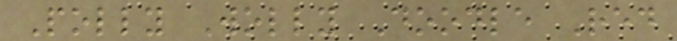Polly Wolly Doodle Red
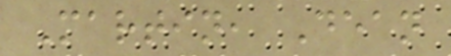Martin, Dean
